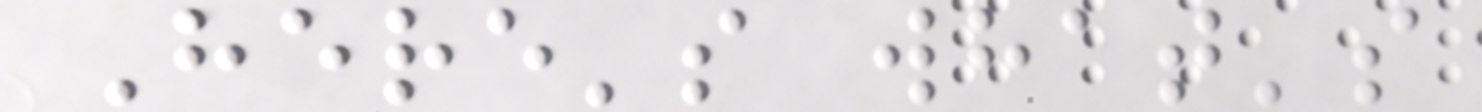Here's what's
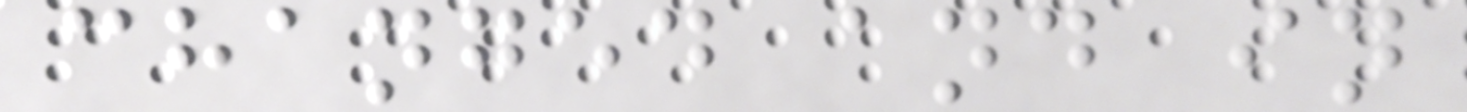changed and in
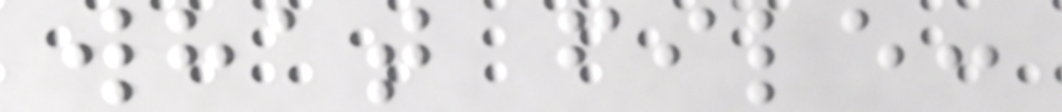what file:
